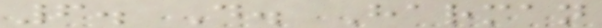6. D. Harman
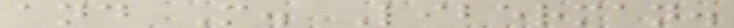and M. Liberman.
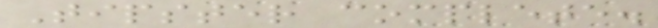Tipster complete.
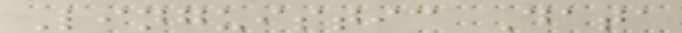Linguistic Data
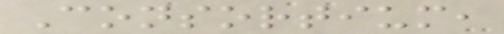Consortium,
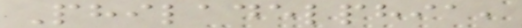Philadelphia,
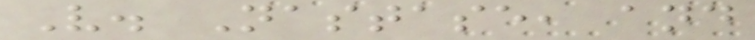V. Nastase, and
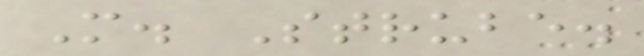M. Strube.
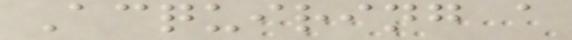Acquiring a
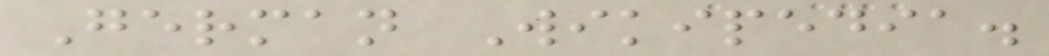German Wikipedia.
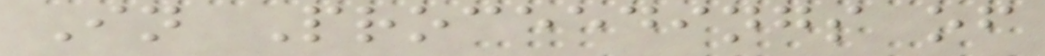In Proceedings of
